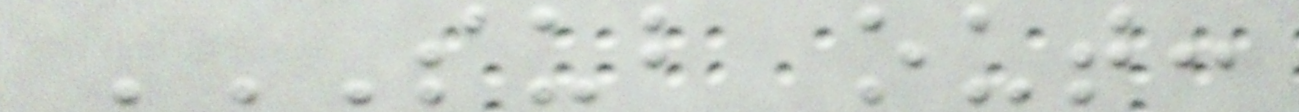SUB OUT:
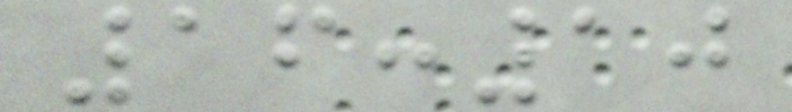16:10
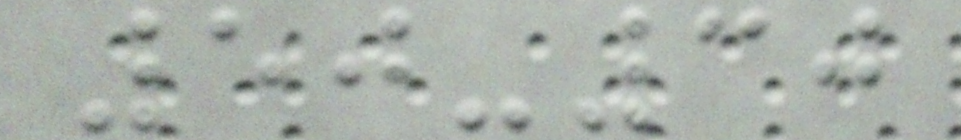50-30
